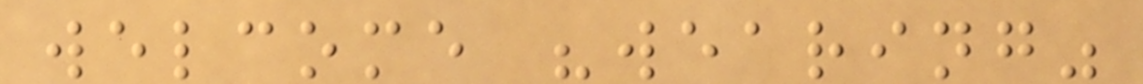welcome "wearing"
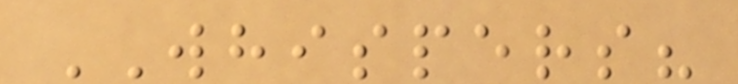WHISPERS?
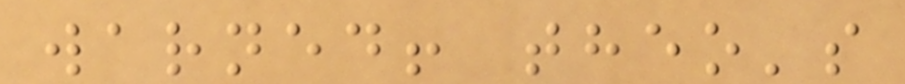warned! theo's
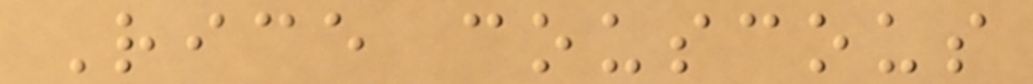Rice couscous
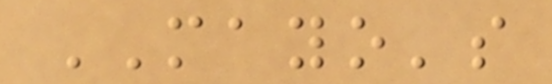MAYO's
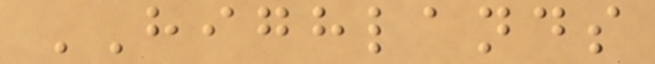HIGHLANDS
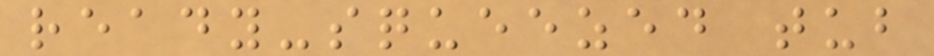ready-squeezed tub
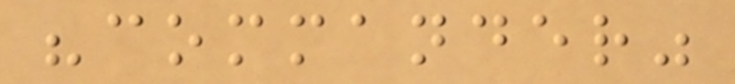"commander"
